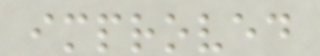improved
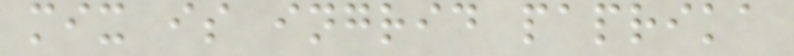mix is ingrid paprika
